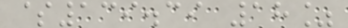$139.39 18%
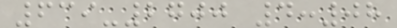639-2700 4:08
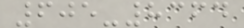605-8364
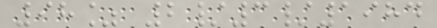98% 2/3/1984
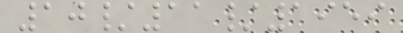10/11/1959
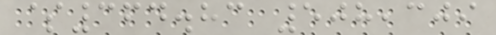$364.83 508,309
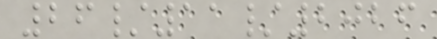26/11/2026
